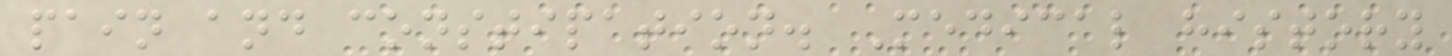pain and constipation. Medical history
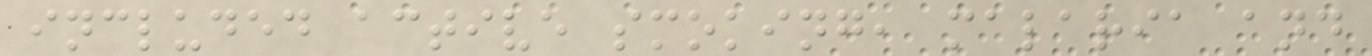included active smoking, malaria and
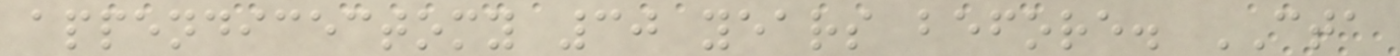appendicectomy 30 years before. CTA
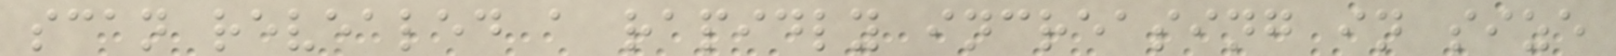scan revealed a rapidly increasing in size
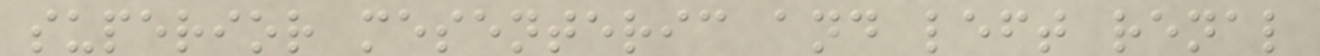superior mesenteric and left renal
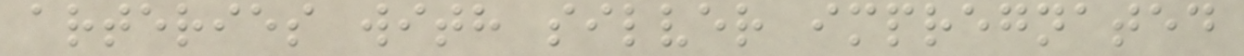arteries with silver impregnated
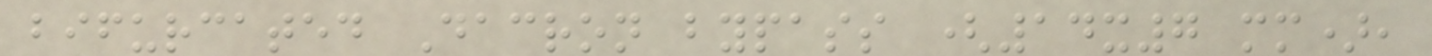bifurcated Dacron bypass (14x7 mm),
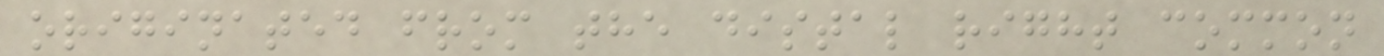originated from the distal right common
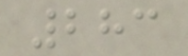283
